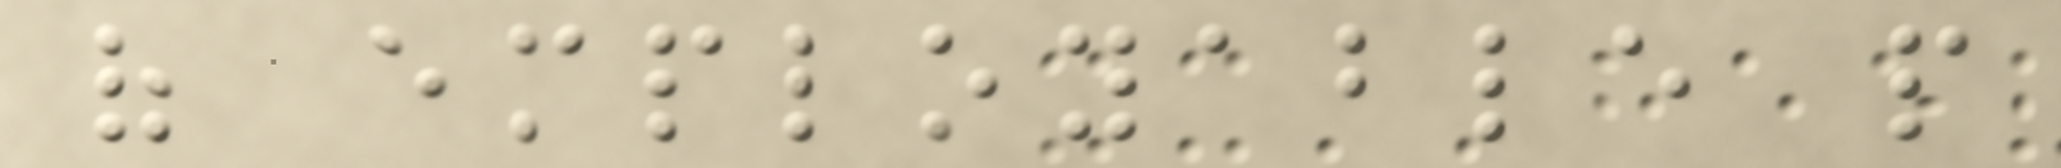of employable people
